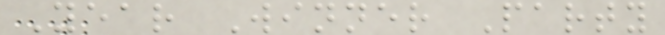Year Winner Party
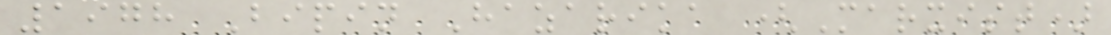1978 Bipin Hazarika (Marxist)
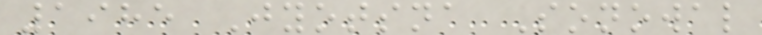1985 Jyotsna Sonowal
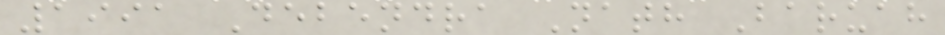1991 Debendra Nath Baruah
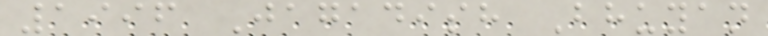1996 Jagadish Bhuyan
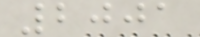2001
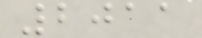2011
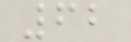62
